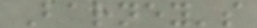Barney's
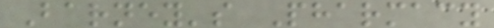Barney's Pharmacy
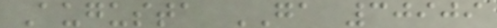Augusta GA 30909
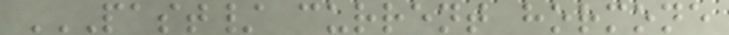PAST/ CURRENT HORMONE
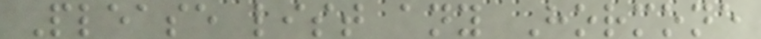Please list any Hormone
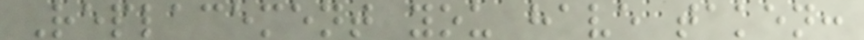Replacement you have taken:
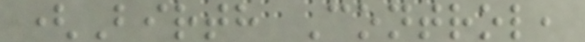(Birth Control,
